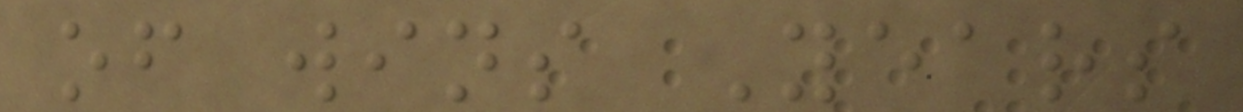of wins Years
